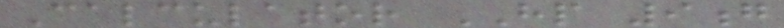Calculator HP 9g
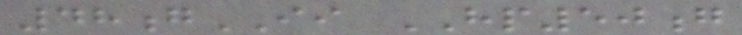48gII HP50g
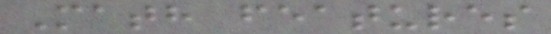Math features
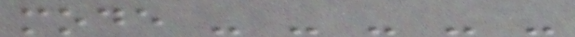mode - - - - -
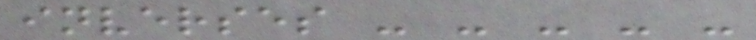inverses - - - - -
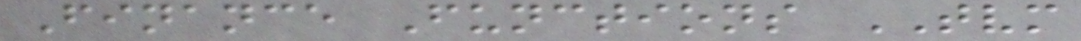Finance Functions TVM
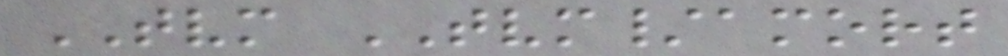TVM TVM/amort
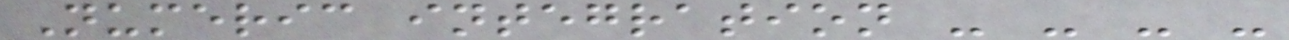Numeric integration - - - -
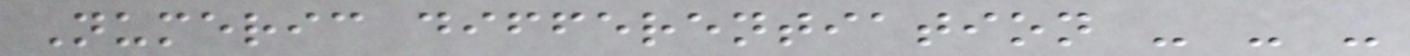Numeric differentiation - - -
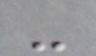-
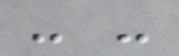- -
